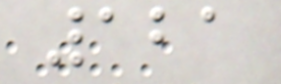121
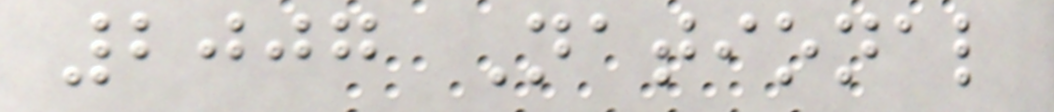2007 National
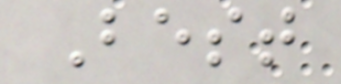Best
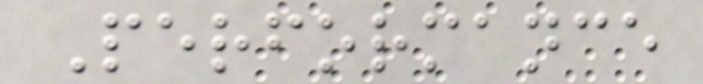Performance
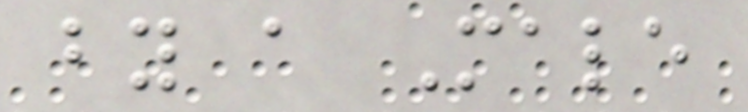by a Male
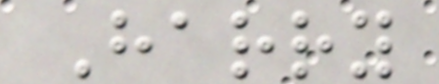Harry
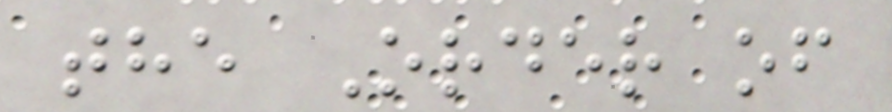the Order of
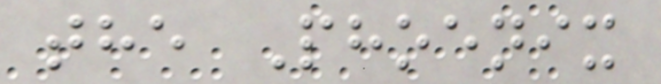the Phoenix
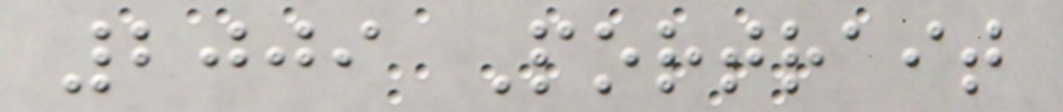2009 Portrait
